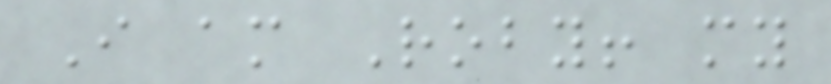I am Roby! my
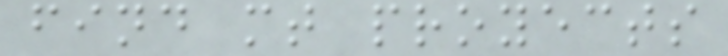find mt proyects
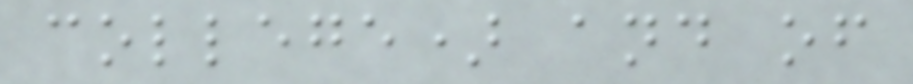college) and of
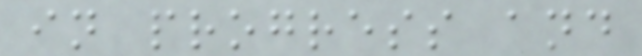in progress and
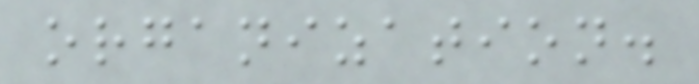organization.
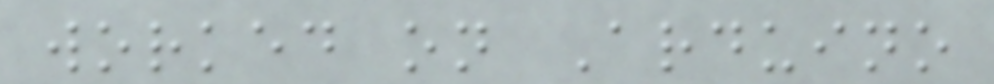worked on Arduino
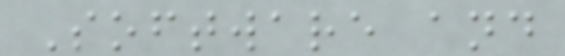Software and
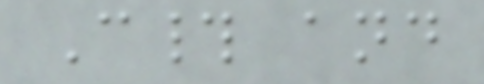C# and
